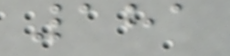181
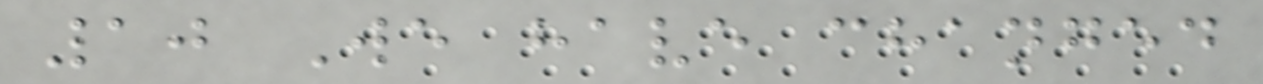10 We have changed
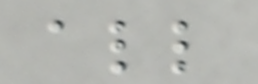all
